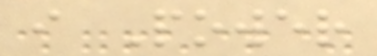i Power
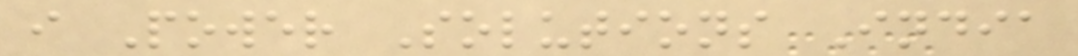i Power Solutions India
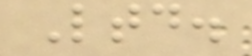Ltd.
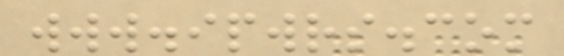www.ipwrs.com
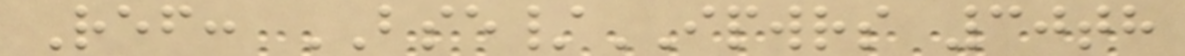Ref: BSE/IPWRS 30th
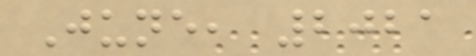June, 2021
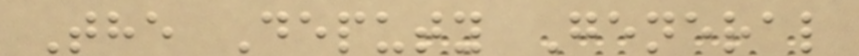The Deputy General
